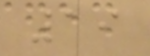19
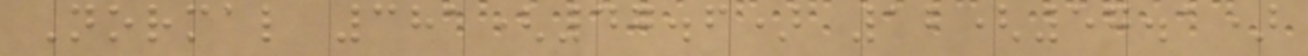Normal 381(47.6) 12(57.1)
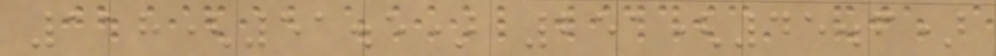118(51.5) 251(45.6)
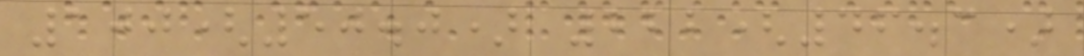100(50.0) 222(46.3)
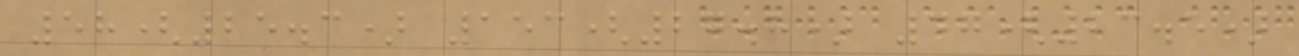58(25.3) 153(27.8) 47(23.5)
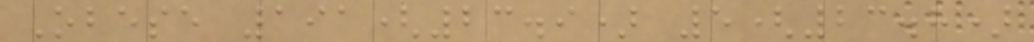Obese 191(23.9) 5(23.8)
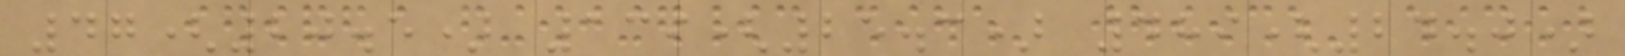47(20.5) 139(25.3) 489(24.0)
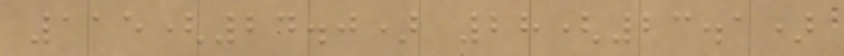115(24.0) 28(23.1)
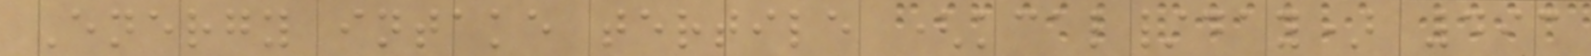Energy intake tertile (kcal/day) 493
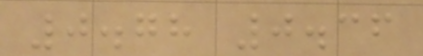0.78 0.36
